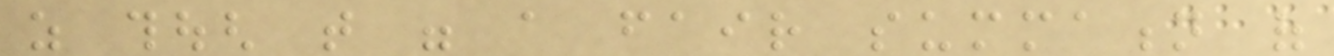as though that were a fair summation of
